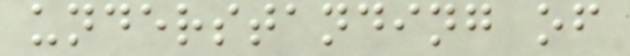understanding of
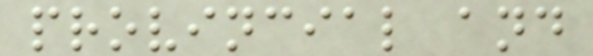provincial and
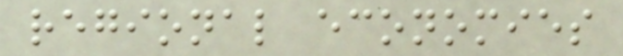regional economies
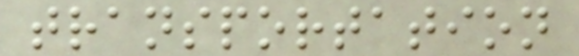transportation
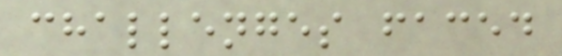challenges faced
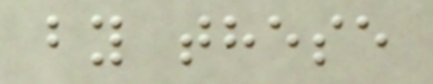by these
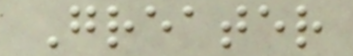Greater
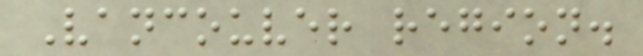Vancouver region.
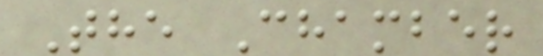The Chamber
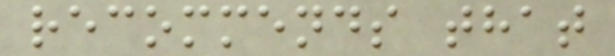recommends that
